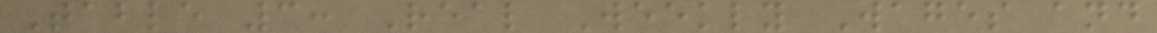Table 3: Real Weekly Wages and
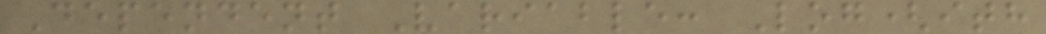Dependent Variable: Log(ith
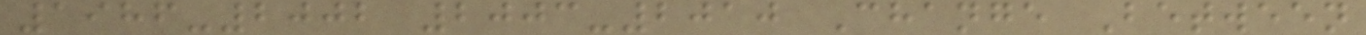1986-2002 2003-2010 Change Between
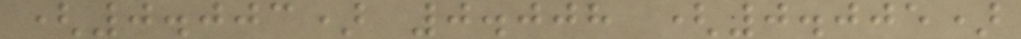(0.003) 0.008 (0.005)
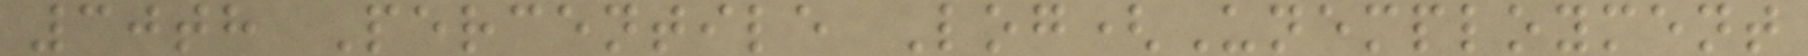30th Percentile Log(Unemployment
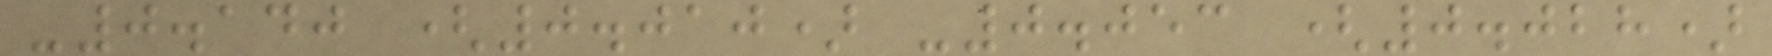-0.140 (0.010) -0.053 (0.028)
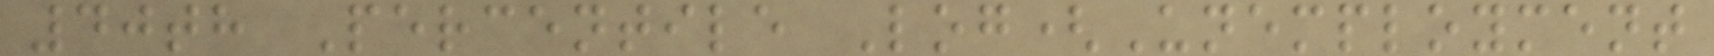40th Percentile Log(Unemployment
